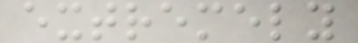extremely
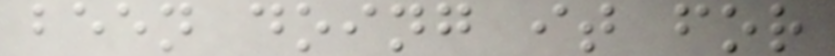been doing it for
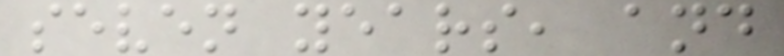seven years, and
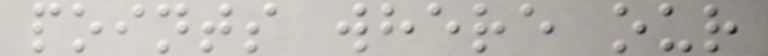points where our
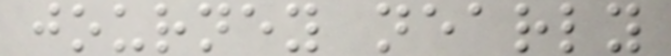journey nearly
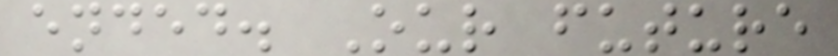ended. Our future
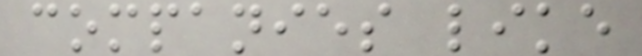companies like
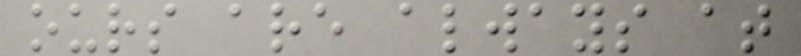ours are always at
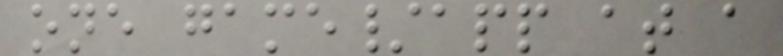one game/app at a
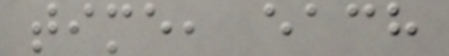time, each
